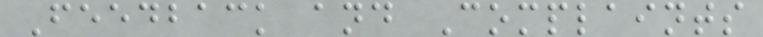Feedback and Complaints
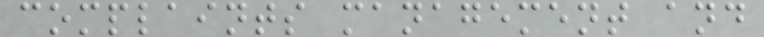complaints management and
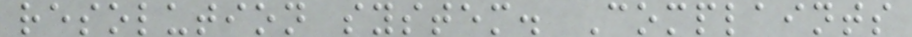resolution system. Complaints
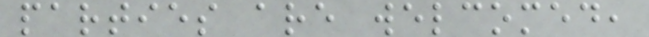parties are welcomed,
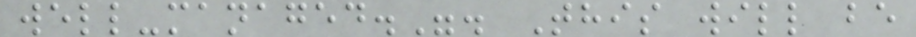well-managed.". This will be
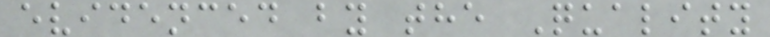evidenced by the Quality
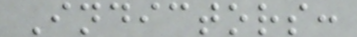Indictors:
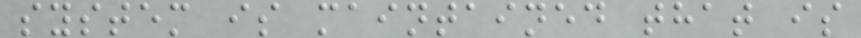system is maintained that is
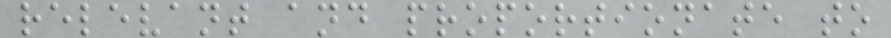relevant and proportionate to
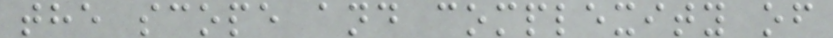the scope and complexity of
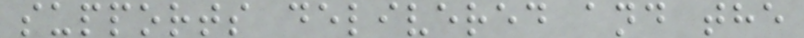supports delivered and the
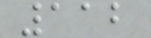112
